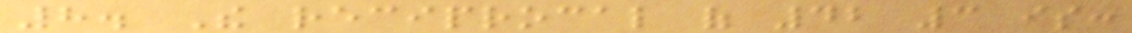8. The reciprocal of 42 3 is:
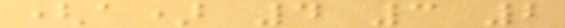(a) 4 3 2
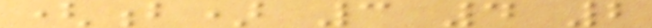(b) 3 4 2
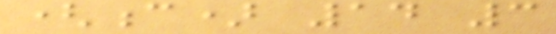(c) 14 3
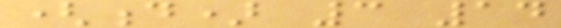(d) 3 14
